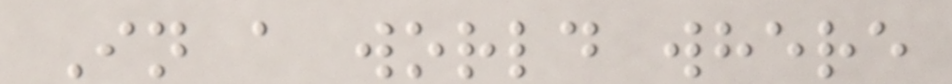In a world where
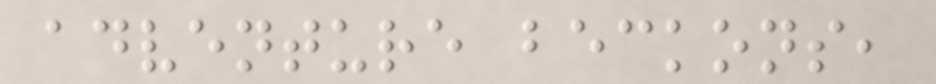adventure beckons,
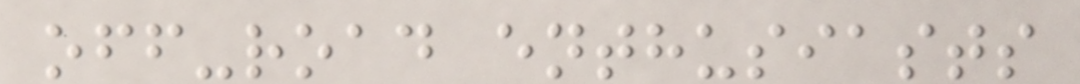off-road enthusiasts
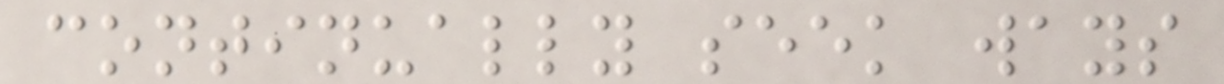continually seek ways
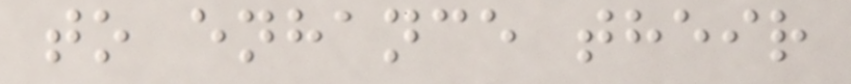to enhance their
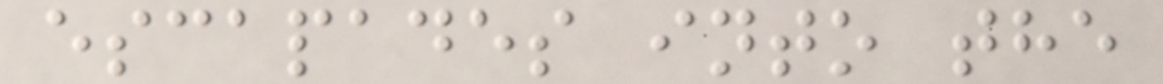escapades into the
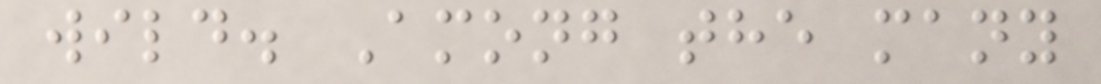wild. Among the many
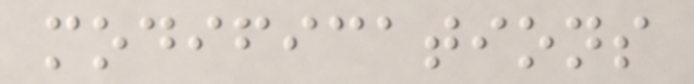modifications
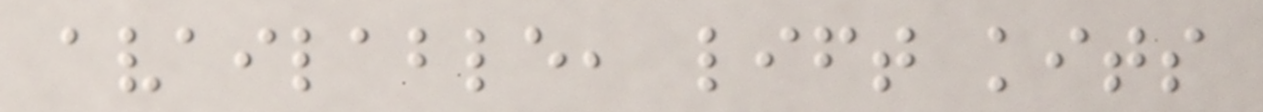available, lift kits
